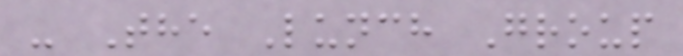- The Lunch Group
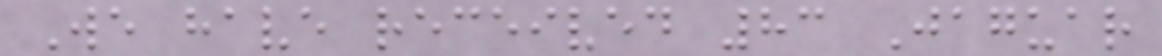We have received 83 Jaguar
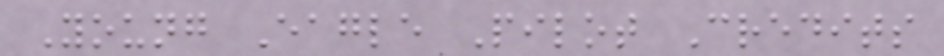Young Eagle Pilot Credits
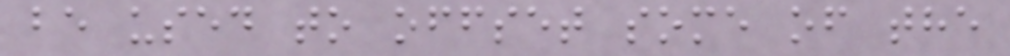be used to offset some of the
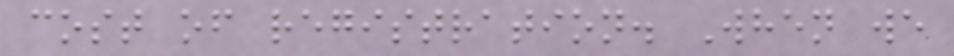cost of registration. When we
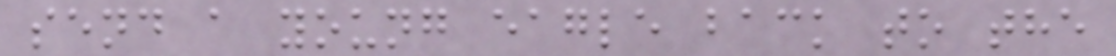send a young eagle back to the
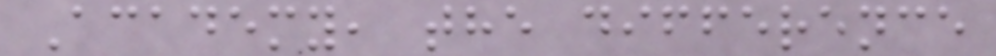Academy, the difference
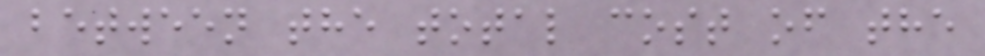between the total cost of the
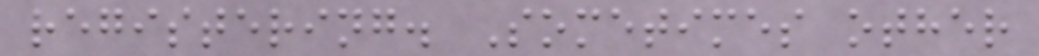registering. Sometimes other
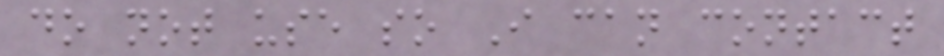do not use so I can contact
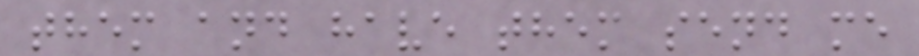them and have them send me
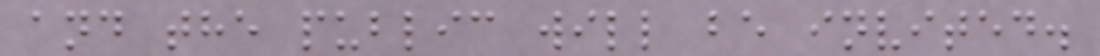and the public will be invited.
